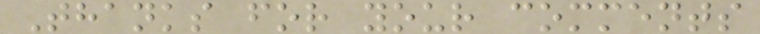Thanks for your comments
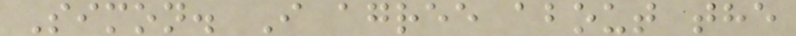Simon. I agree about the
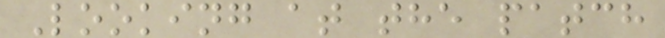Looking at the patch
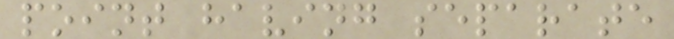point having separate
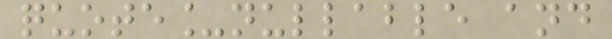quote_nullable and
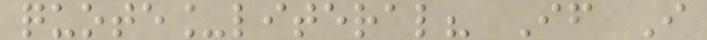quote_literal? If I
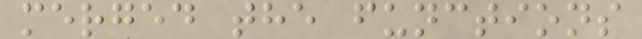merged the functions
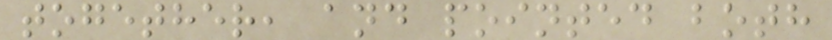together, and pointed both
